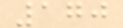170
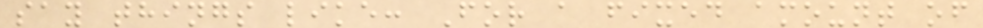say things like: For a fixed amount of
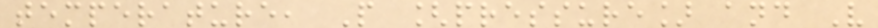temperature, P [pressure] and V
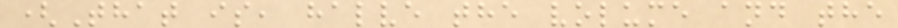(That is, halve the volume and the
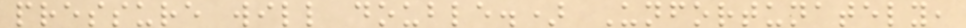pressure will double.) Unfortunately,
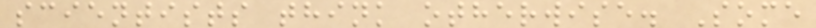scientists think otherwise. Some
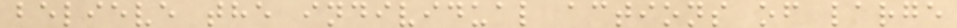believe the individual actions of large
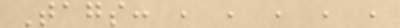Tags: , , , , ,
